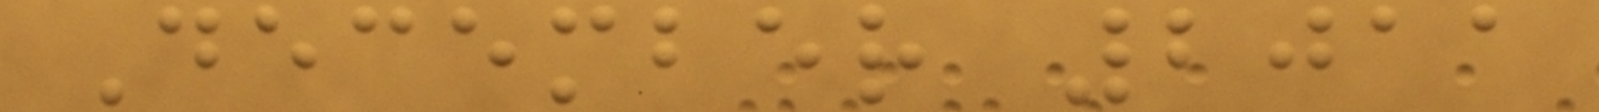December 2011
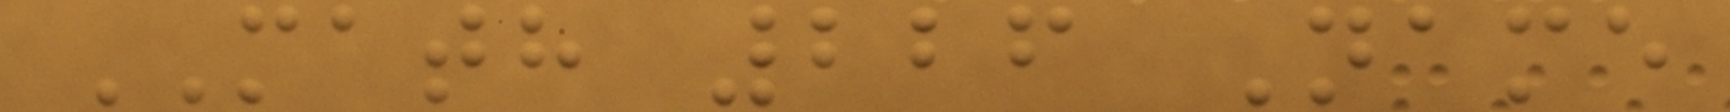MATH 226 Name
